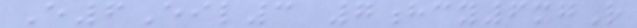E6Eil3 7hcy6mgR
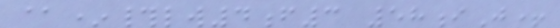@*#lw4f3 58iJ+
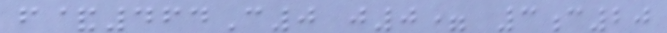f&464C0 j0= 3c20
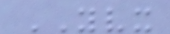YVX
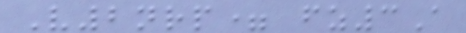V2nrp= fz3A
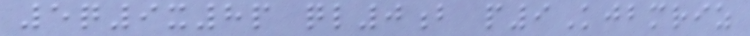5q9x8p ql0b p9Kjbmriz
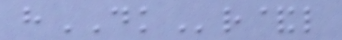hDKr&l
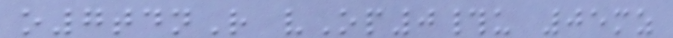o7tdnR vOp0#u 05mz
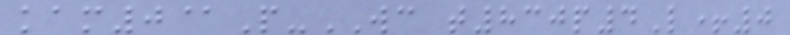kam0@P-WC t830p4L+0
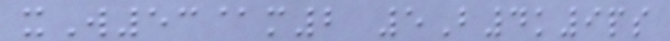xW53@m2 5B4k9ps
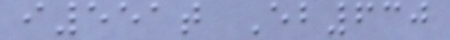i551t Eb630
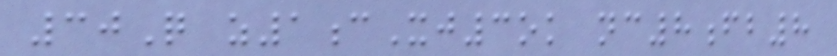30Q z1cXj3ok nc8fb8
